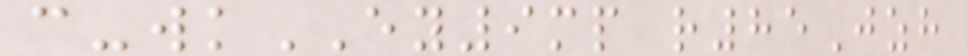c-wkEY9mp r85Jzh
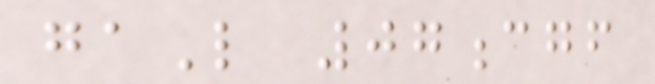gaL 07cgf
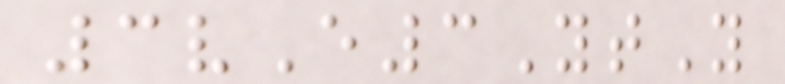3vE3YtY
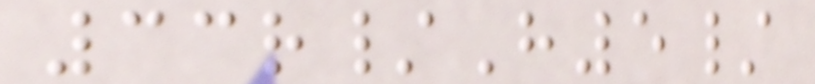33r/H5/
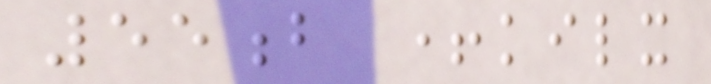55b +kilx
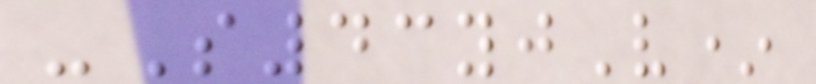-S43yjV*
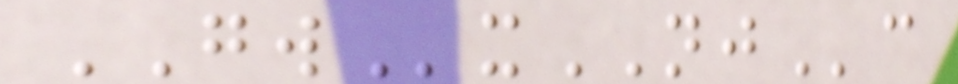GWxNJc
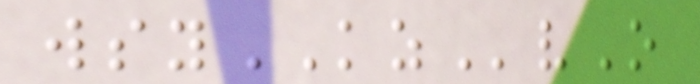wsyKZvO
